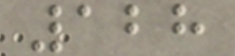128
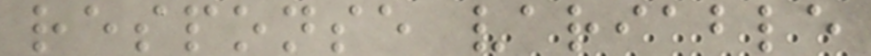response variable
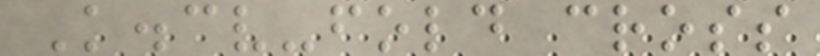K.cv-fold cross
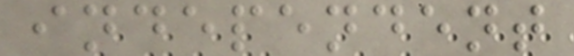independent
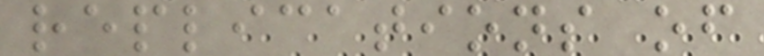replications of
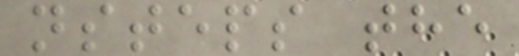nsteps the
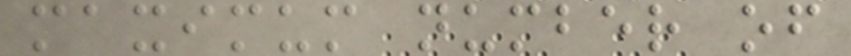maximum number of
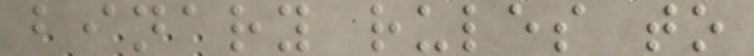binary rules to
